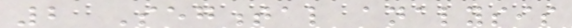2 Segmental analysis
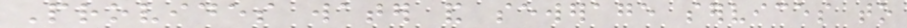Provides water and sewerage services to
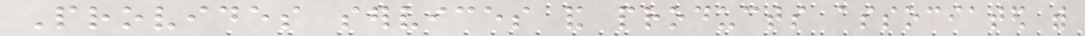Provides services and products associated with
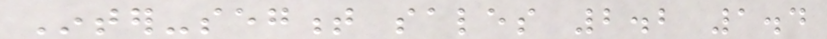Inter-segment sales 2.2 1.4
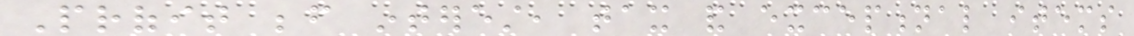Profit before interest, tax and exceptional items
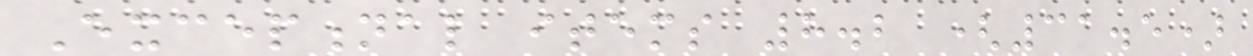Exceptional items 8.2 (31.5)
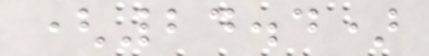(24.4)
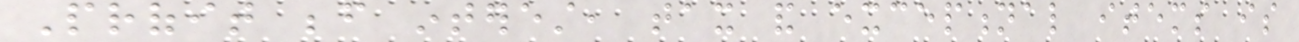Profit before interest, tax and exceptional items is
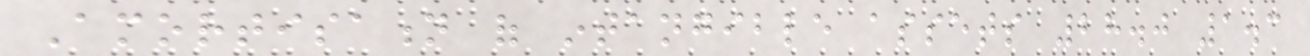Amortisation of intangible assets 28.0 1.3
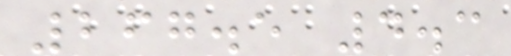267.5 4.3
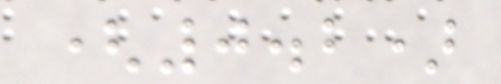(0.2)
